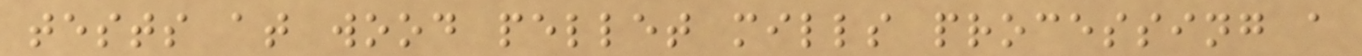tests at wood pellet mills processing a
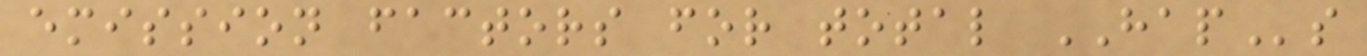emission factors for total HAPs
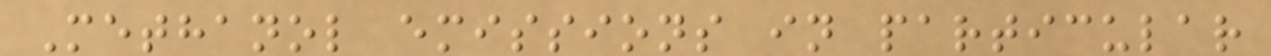Methanol emissions in particular
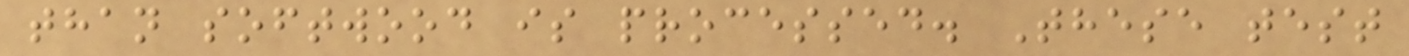than softwood is processed. These test
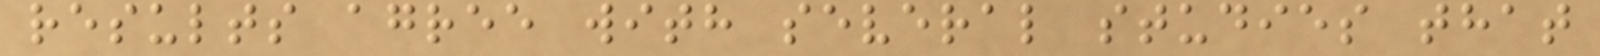results agree with several studies that
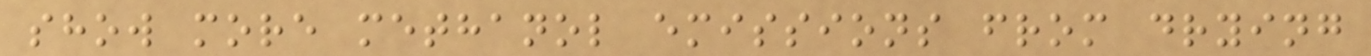show more methanol emissions from drying
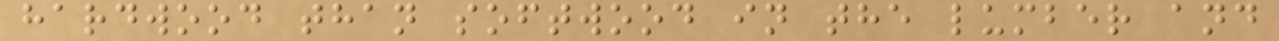hardwood than softwood in the lumber and
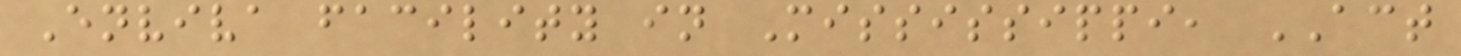Enviva facility in Mississippi, ACT
